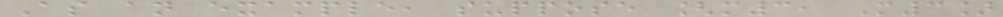As an example, suppose [m3, M3]
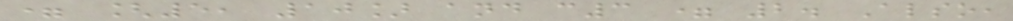= [5, 10] and c3 = 2. Also,
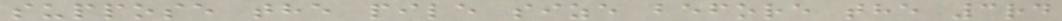suppose the pile size before the 3rd
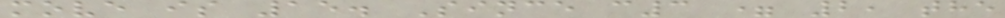move is 15. Since c3 = 2, the
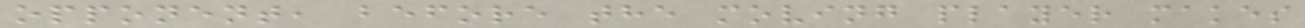opponent, before the moving player makes
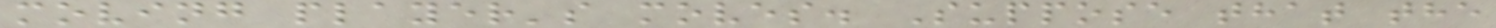moving player's moves. Suppose that the
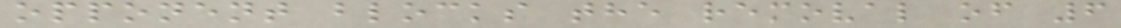opponent blocks the removal of 6
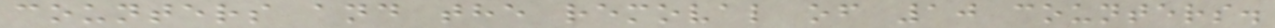counters and the removal of 10 counters.
